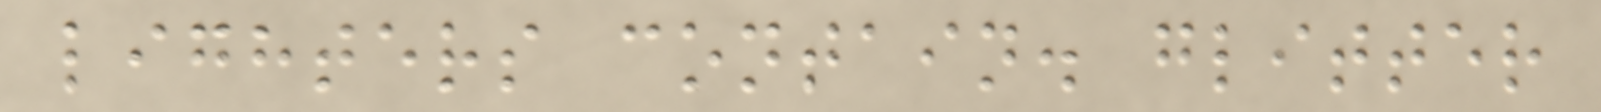lighters contain. glitter
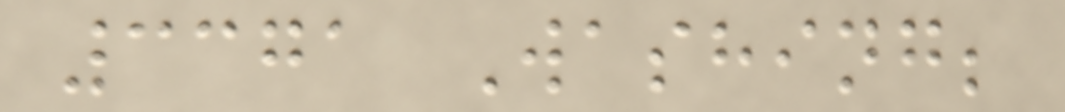3371 Washing;
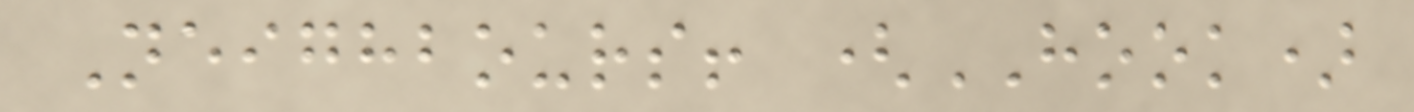Neighbours! (HOOK)
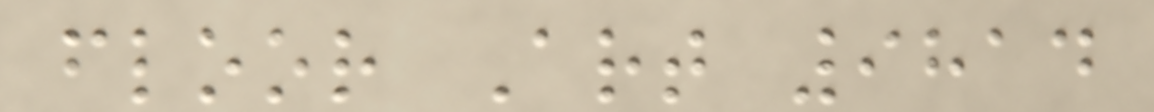floor Art 9814
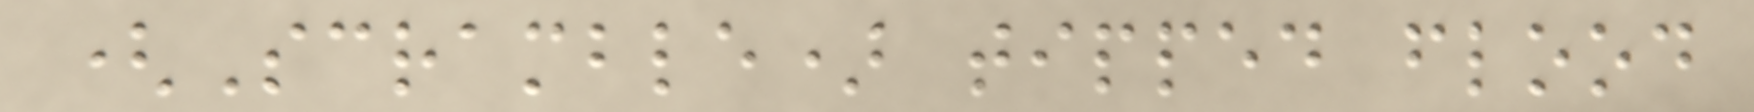(Scramble) tipped flood
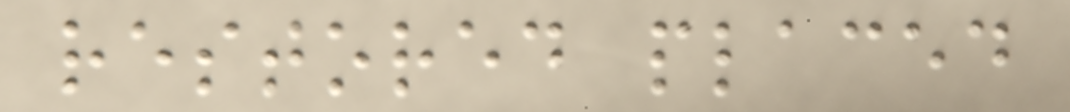restored placed
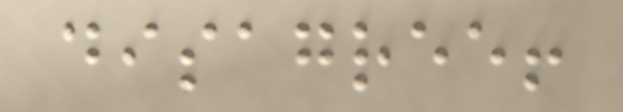disagree!
